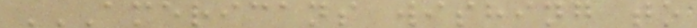AMERICANS WISHING TO
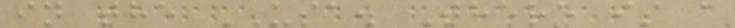in the USA. There is a
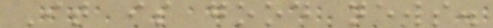It is good news.
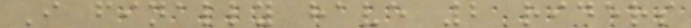I finally have 2 riders
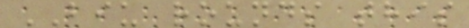BIU rounds this
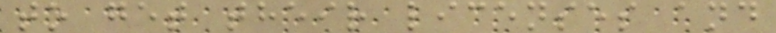to get their licenses and
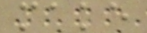make
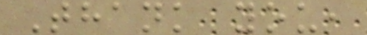Thank you,
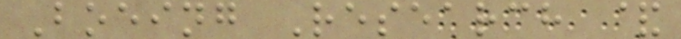Boeing Research &
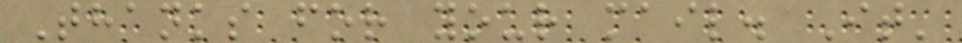Thanks for your mail. It'
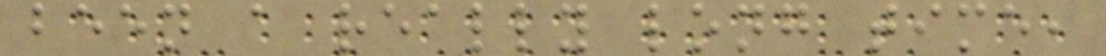been a really long time,
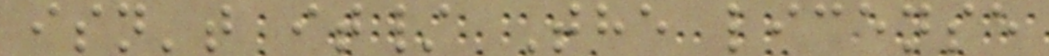isn't it/ The license
